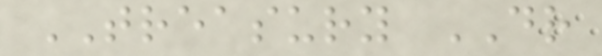TREASURY DR
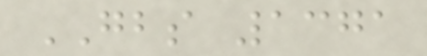GBS 1371
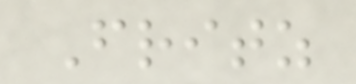Fritz
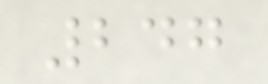247
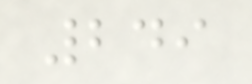249
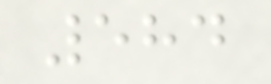584
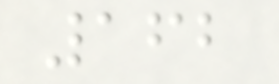162
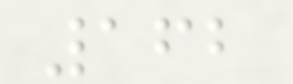162
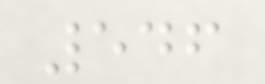546
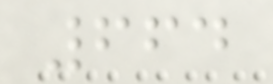664
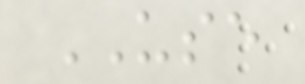USE
